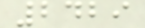2429
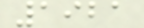1921
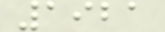1921
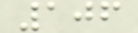106
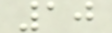10
